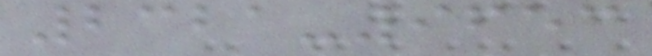2321-9653
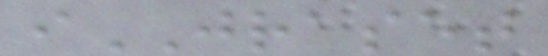iJRASET
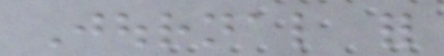Journal for
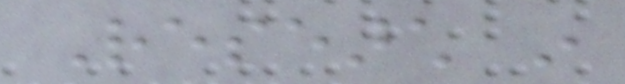Research in
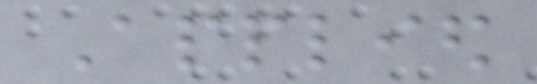Applied
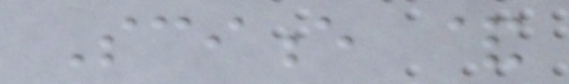Science &
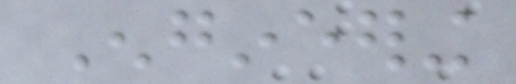Engineering
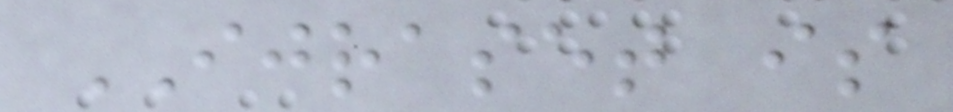IJRASET is
